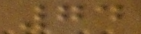74
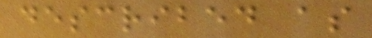described as
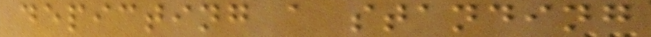depicting a standing
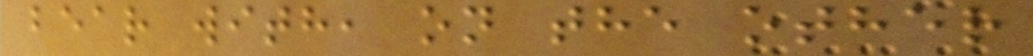bear with, on the other
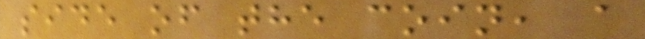side of the coin, a
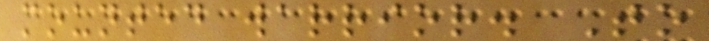mounted warrior. To
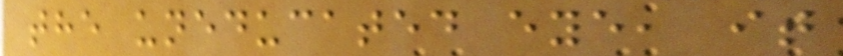the uneducated eye, it
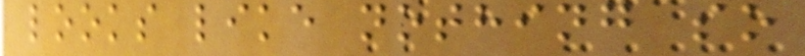looks like nothing so
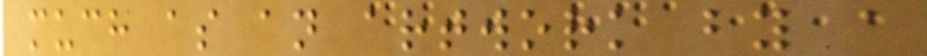much as an artwork by a
